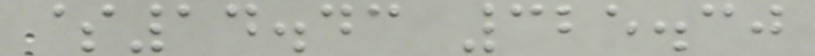$14.43 325.30
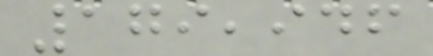179,946
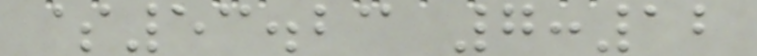$53.23 7:12
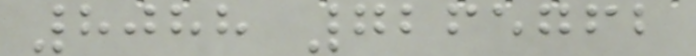8088 7265762
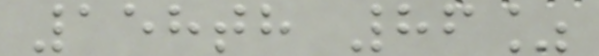158th 86%
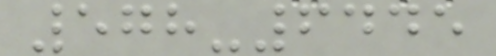578-6445
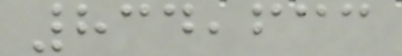834,633
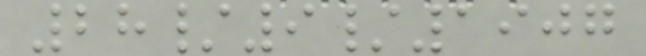28/9/1907
